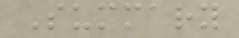Summary
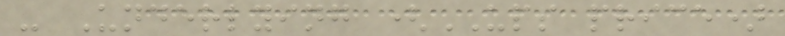- Underlying (UPS price)
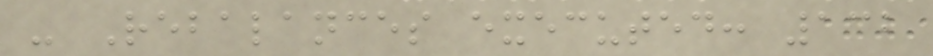- Rebalances executed: 132
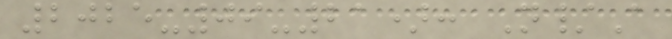2025-09-21): N/A
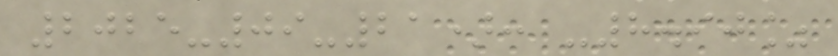2025-09-21): -8.90%
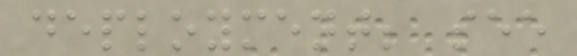deployment; see
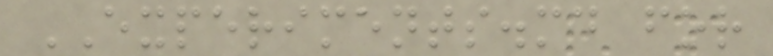EXPERIMENTS.md for
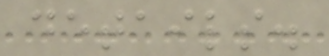details.
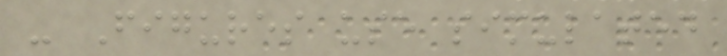- Figures use simulated
